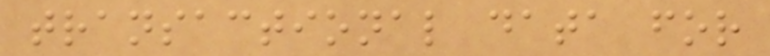transactional data for
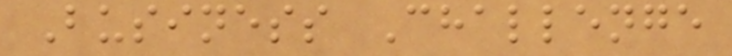Business Challenge
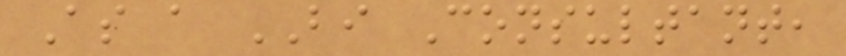As a BI Consultant,
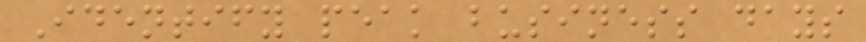Identify peak business days
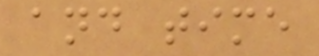and time
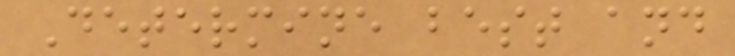Determine best and
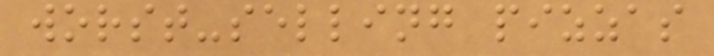worst-selling pizzas
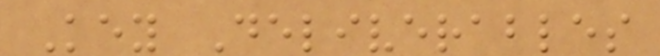Key Deliverables
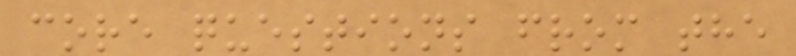core questions from the
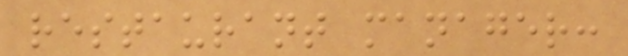restaurant manager:
